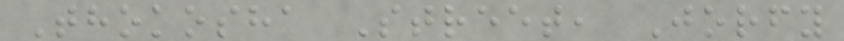Thokosha Street, Jorfy
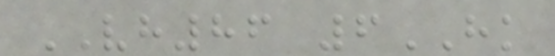VH86 6HK
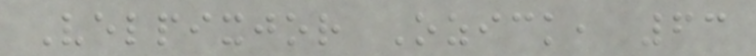Velpixjor Ozick, 63
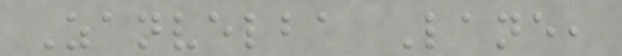Zanvelba Lane,
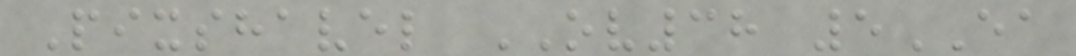Pixshavel OV38 5EA
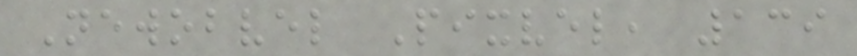Newobvel Pixvel, 139
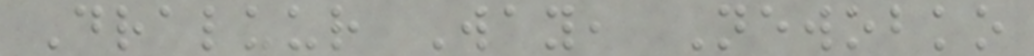Draluur Way, Newobko
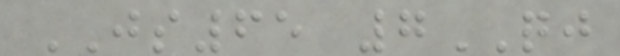JS65 7QJ
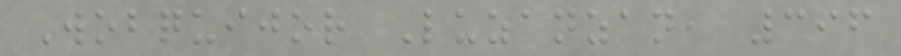Wobquijor Luzanzan, 396
